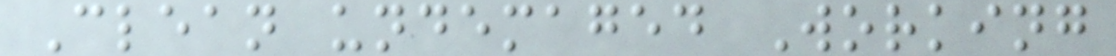Clean undemaged Working
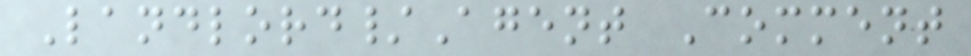Landlord/Agent Comment
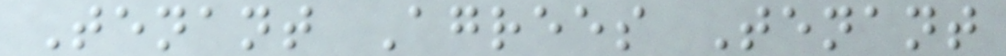Tenant Agrees Tenant
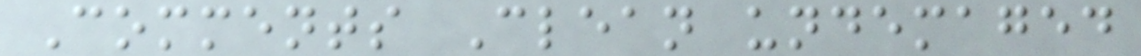Comments Clean undemaged
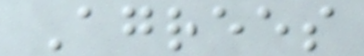Agrees
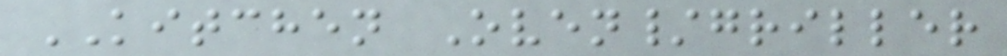KITCHEN Oven/griller
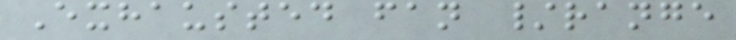Exhausted fan /range
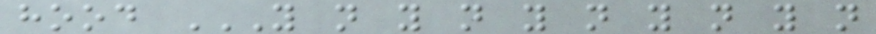hood Y N Y N Y N Y N Y N
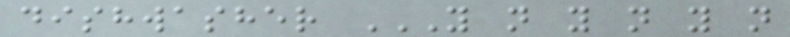dishwasher Y N Y N Y N
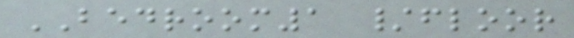BEDROOM1 /floor
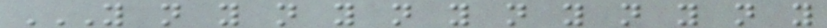Y N Y N Y N Y N Y N Y N Y
